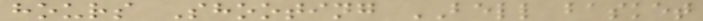hours Shooting BELL basket
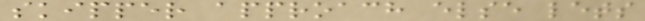skipper approach else lets
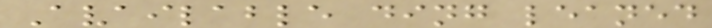Available ding leaned
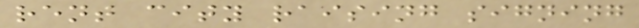rent city raising signing
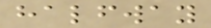halfway
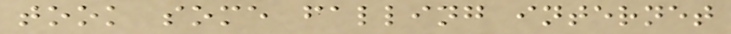took some falling internet
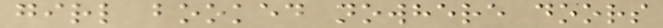girl booked nowhere doors
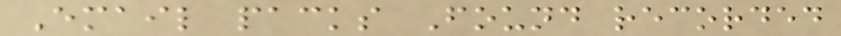Email packs Found recorded
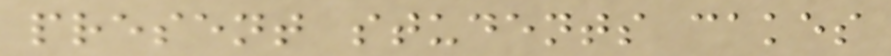present students cakes
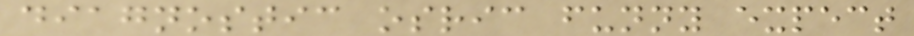diagnostic osric funny expect
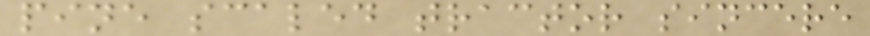pine scaled tractor sincere
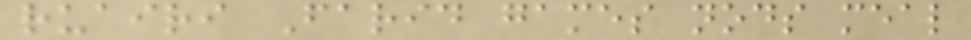ruairi Farid games nods meal
